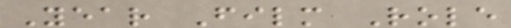Year Film Role
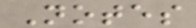Notes
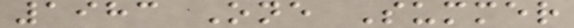1983 One Summer
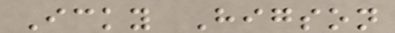Icky Higson
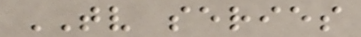TV series
